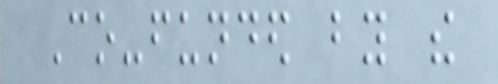Co-funded by the
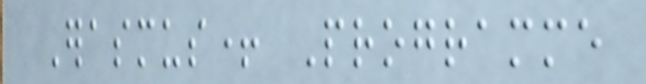Erasmus+ Programme
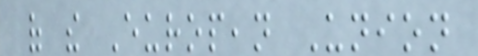of the European Union
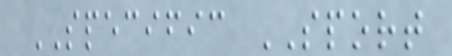SPECIFIC SPORT
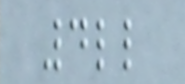4ll
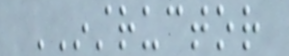INSTRUCTOR
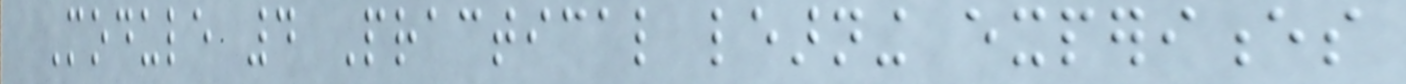Module 4 Practical learning experiences
